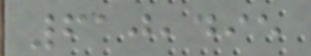610,495
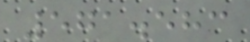571.583
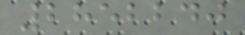2852240
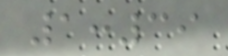1:39
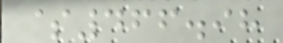$466.98
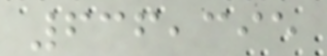636,395
